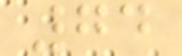74
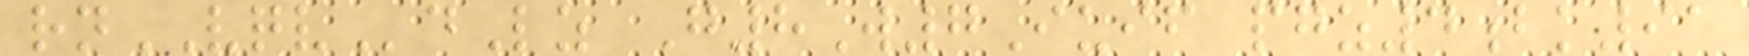rnVQVdLz G8W7Iuif pgz4bk91
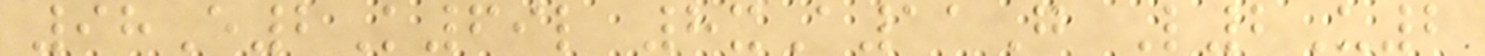98E2K69l 8xA11G L2U2
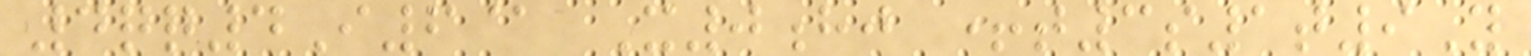4qq4I6@ X0hj +t3s1t9Y
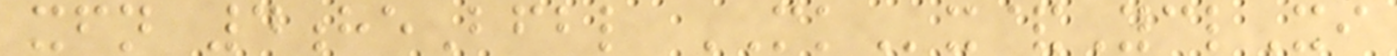xfn 4heBfbl MKx&YclXi
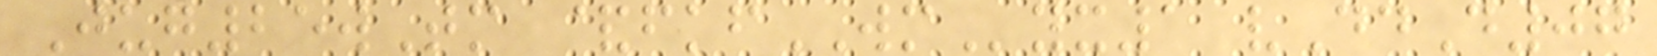Jug25wTm &fkfWMyx1 vDdD07
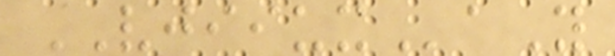VJIIUXaY
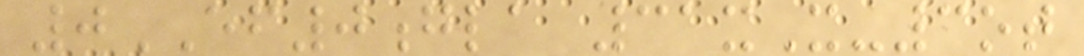0EF0gla 31xX-3ot
